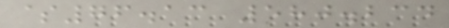$76.13 580.234
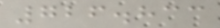726.833
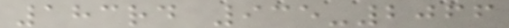183rd 935-2066
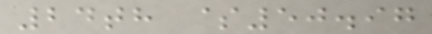24th $50.97
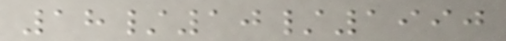18/10/1990
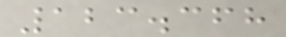123.368
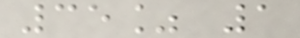35% 1
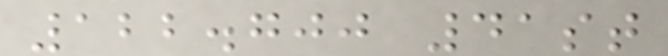122.700 41st
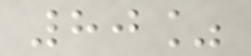80%
